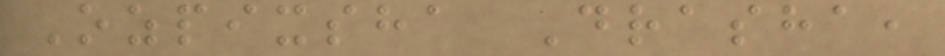Ozpixsha Drasha,
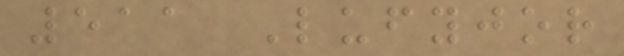511 Lufyjor
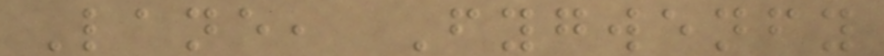Lane, Fygwenfy
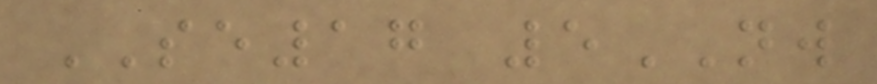SE17 5NW
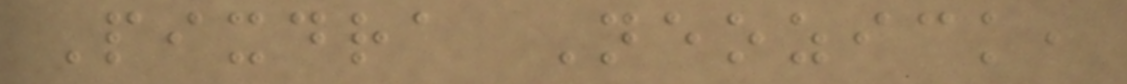Pixdra Neozick,
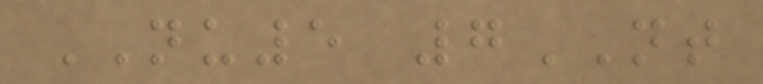NU5 7NT
